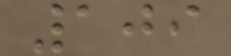109
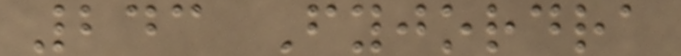243 Fyjordra
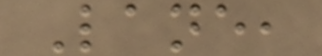Lane,
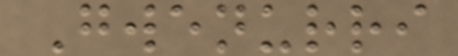Gwenurri
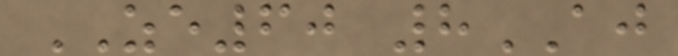ZE60 8AJ
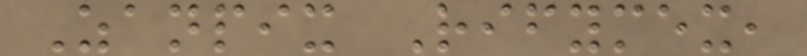Zanpix Rifymex,
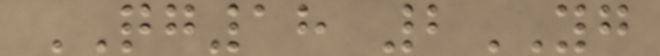QG18 2YG
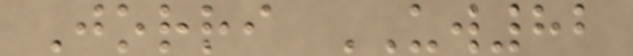Jorri UW82
